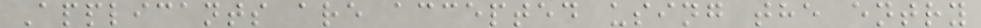Applicants are accepted using the entry
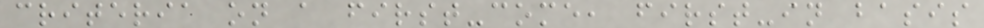criteria on a first-come, first-in basis
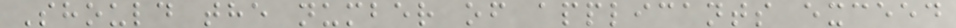Should the number of applicants exceed
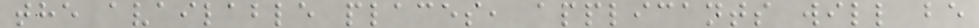the available places, applicants will be
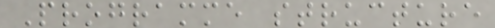Programme structure
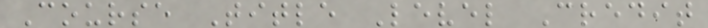Course Title Level Credit
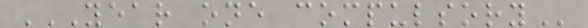YEAR ONE COMPULSORY
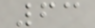63
